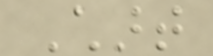Chart
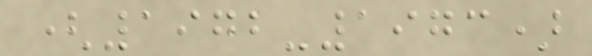(1972-1973)
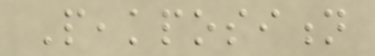Peakposition
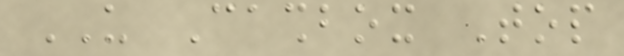US Cashbox Top
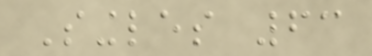Singles 63
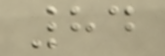84
